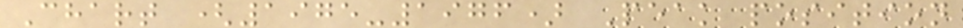Chart (1975-1976) Peak position
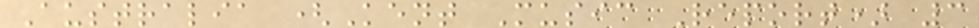Australia (Kent Music Report) 3
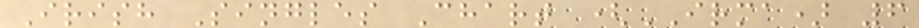Irish Singles Chart (IRMA) 6
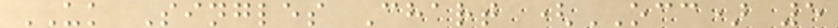UK Singles Chart (OCC) 5
